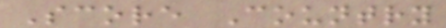Score Country
